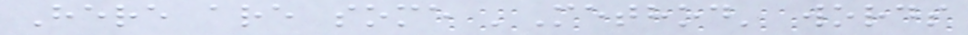Here are some 'Method' words
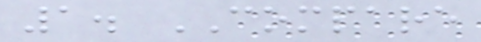1. COMPARE
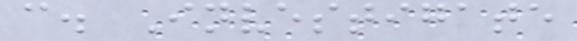c. Investigate
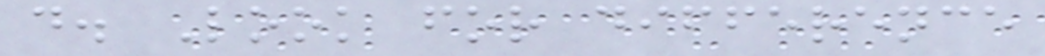d. Look for difference
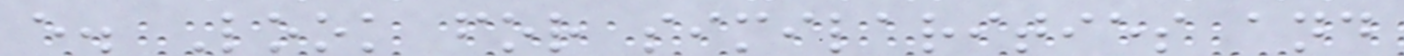e. Look for similarities and
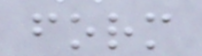form
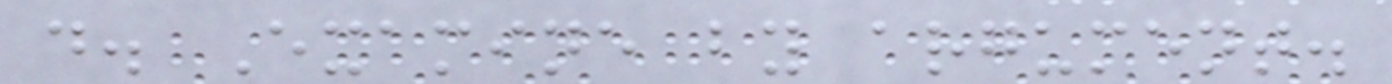d. Examine by argument.
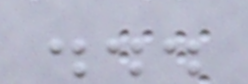...
